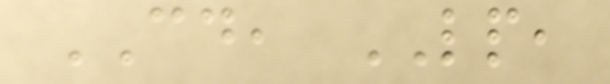CD, LP,
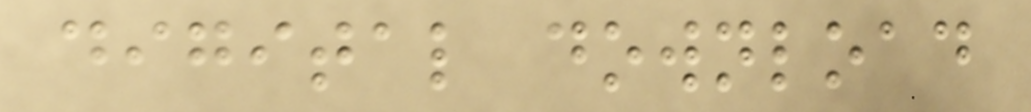digital download
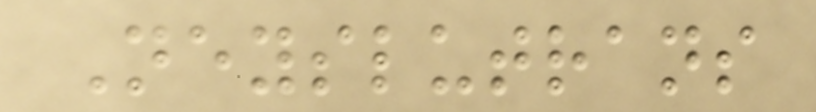Neyslutrans
